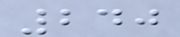240
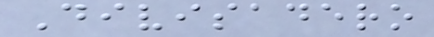Divisadero
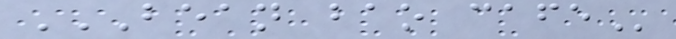BEAN BAO CAFE
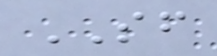SF
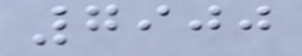7900
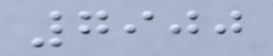7900
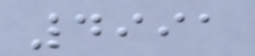4991
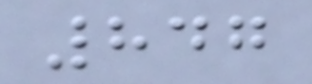847
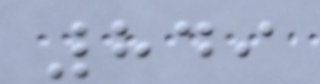849
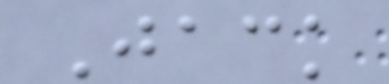Jack
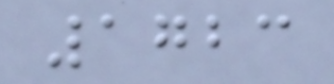1723
